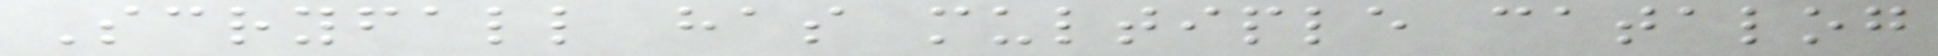Scryfall has multiple catalog
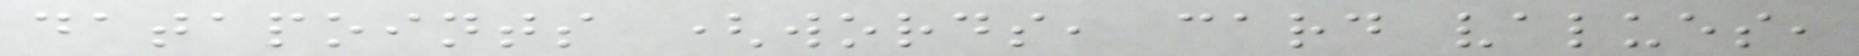datapoints (words, card values,
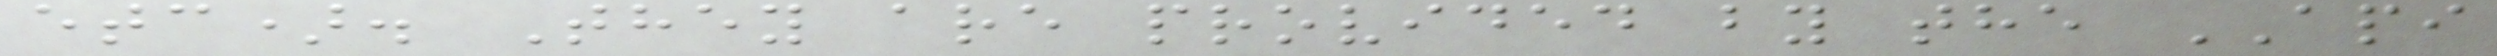etc). They are provided by the API
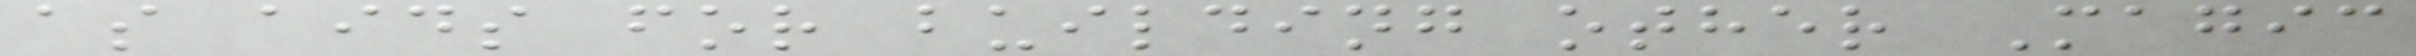as aids for building other Magic
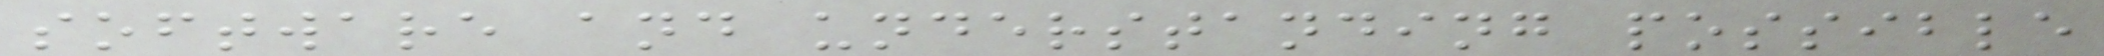software and understanding possible
